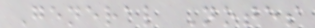General Notes
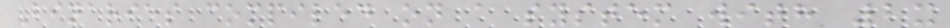Binaries compiled on a system with 2x
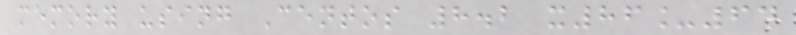memory using Centos 8.2 x86_64
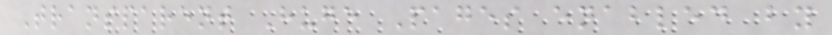Transparent Huge Pages enabled by
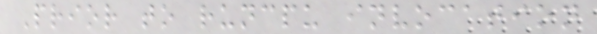Prior to runcpu invocation
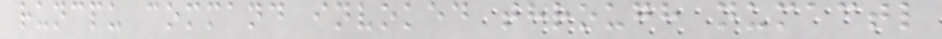runcpu command invoked through numactl
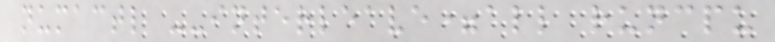numactl --interleave=all runcpu
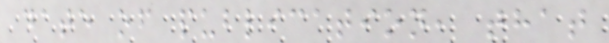date of publication, that
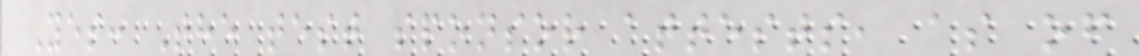Yes: The test sponsor attests, as of
